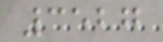3527
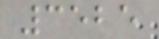3525
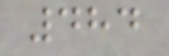484
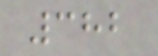382
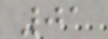01
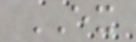EX
